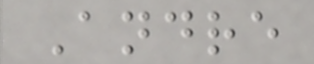Andre
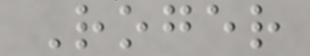Roger
